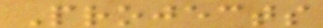Projects
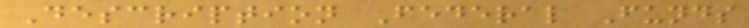Description Federal Funds
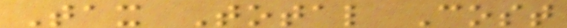Tax Total Cost
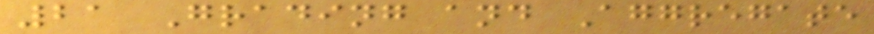21 Grading and Aggregate
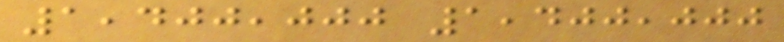1,400,000 1,400,000
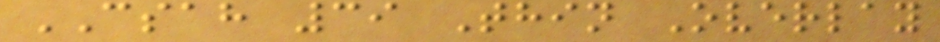CSAH 39 Thin Overlay
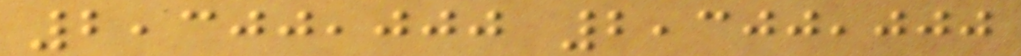2,300,000 2,300,000
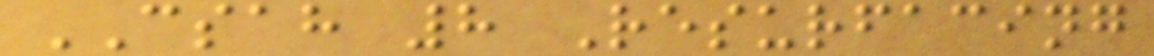CSAH 8 Resurfacing
